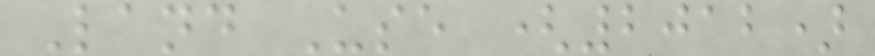Land Use (2012)
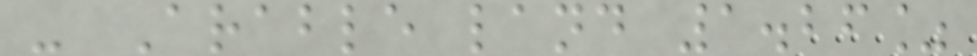- Arable land 1.26%
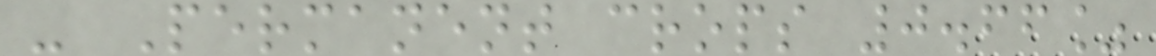- Permanent crops 0.66%
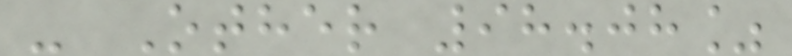- Other 98.08%
